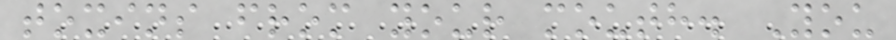toxins from your mouth. You
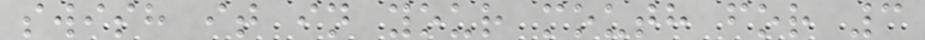swish it in your mouth for 3
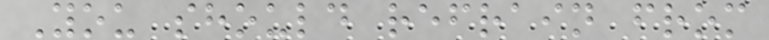You should refrain from
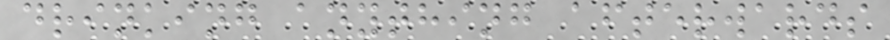drinking anything afterwards
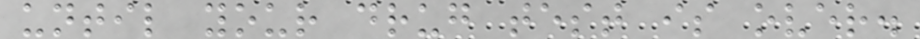until your drug test is over.
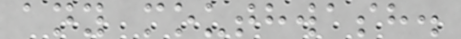any mouthwash.
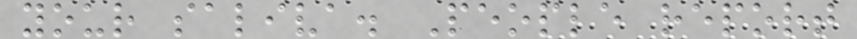your saliva. People report
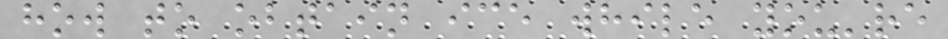how to obtain ice while you're
